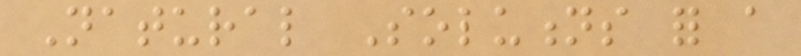Natural Solutions for a
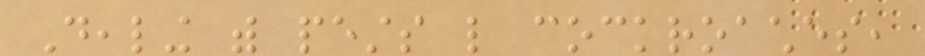Dealing with pests like cockroaches,
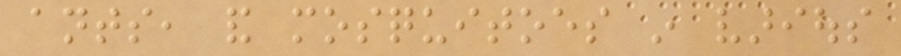ants, and mosquitoes in various
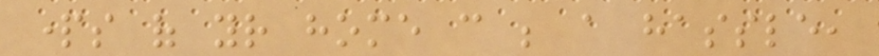parts of your home can be a hassle,
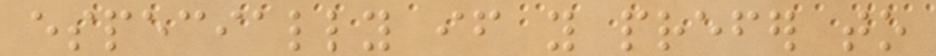especially if you prefer to
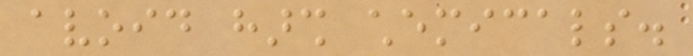avoid harsh chemicals.
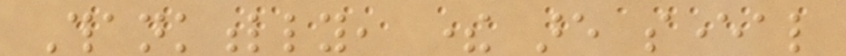Thankfully, there are several
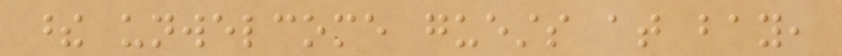these unwelcome guests at bay,
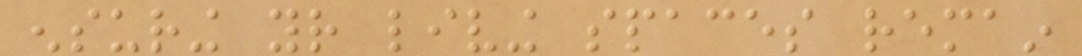ensuring your living spaces remain
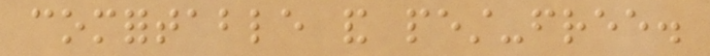comfortable and pest-free.
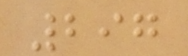297
